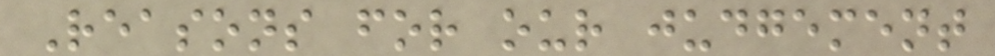Reasons for our judgement
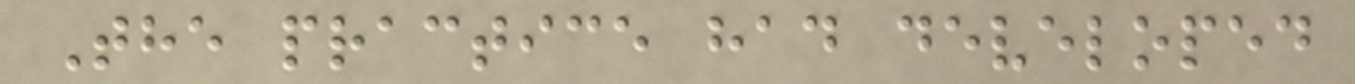The practice had developed
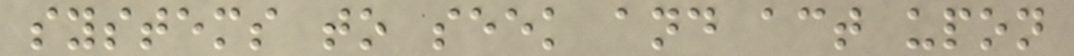systems to seek and act upon
